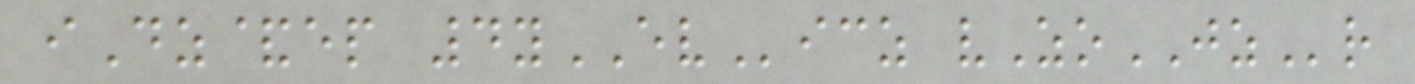iDz&ep 4yEVicz vZoJZr
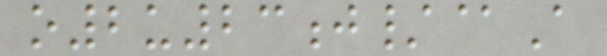o2u23j/@A
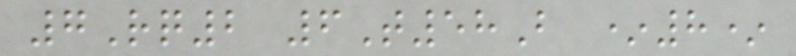7Rq2 6T58B *8*
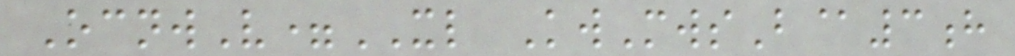OcnwV=XL KwMwsB@3h
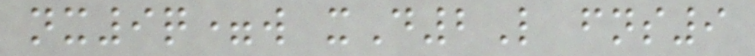nx9q=w xD2L fns9
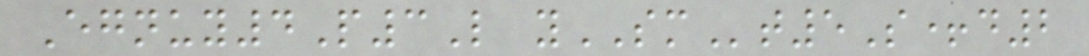Egnuy4P3L ySMt5S+d2
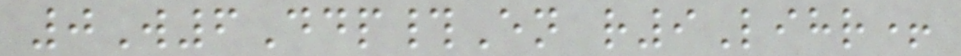0W6Ddp#En r9Lihr+
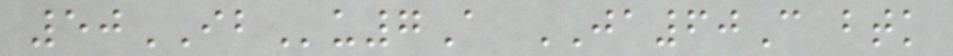50IBu7A JA60C btk
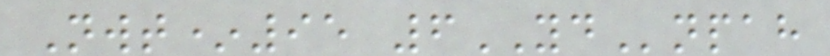Nwt*95 6YDnpah
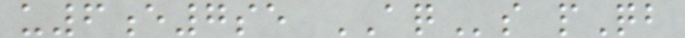u6e7se AQs pQb
